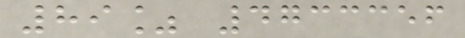89% 4733356
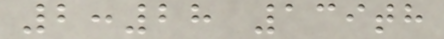2:28 139th
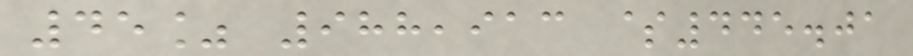45% 988,913 $445.01
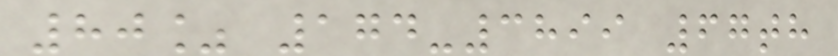80% 174-3899 67th
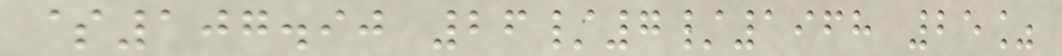$107.90 26/7/1968 25%
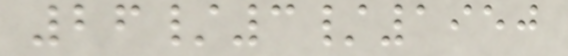26/3/1950
